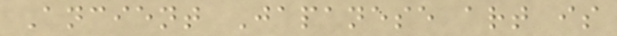Ancient Japanese art is
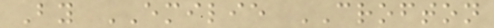By EMILIE CROFTON
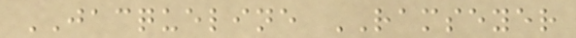JACQUELINE RAMSEYER
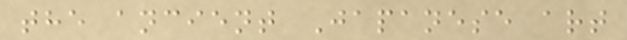the ancient Japanese art
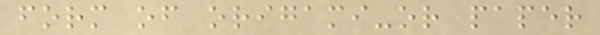form of origami-or paper
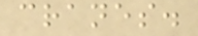cranes.
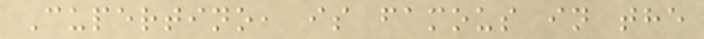Cupertino, is famous in the
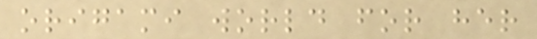origami world for her
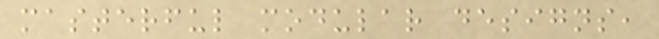masterful modular designs,
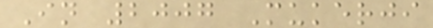In 2007 Mukerji
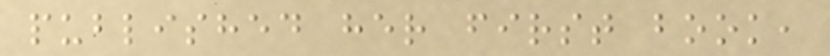published her first book,
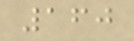160
